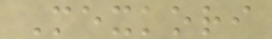Mexkori
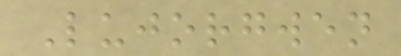Lujorgwen
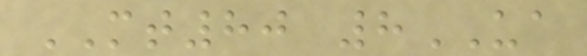MT80 8UA
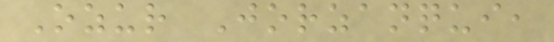Ozur Jorzanqui,
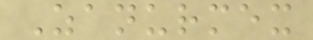Zanurmex
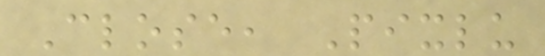Close, Pixlu
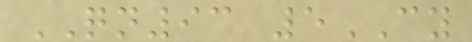QN93 5CY
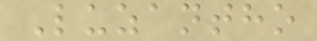Luzantho
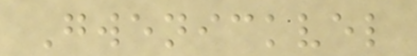Gwenickvel
